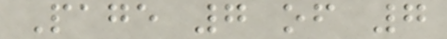Page 7 of 7
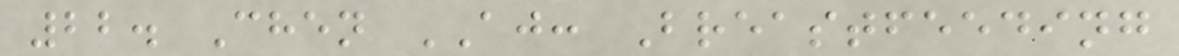22. Chen AJ: Breastfeeding
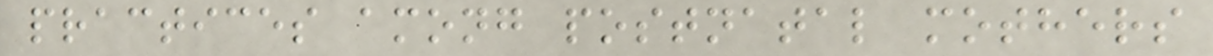practices among postnatal mothers
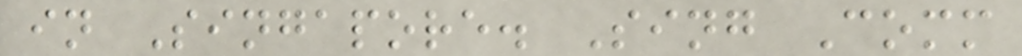in Singapore. Sing Comm
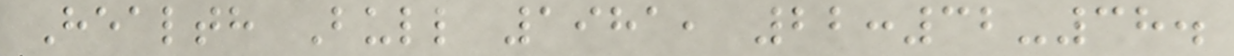Health Bull 1981, 22:32-38.
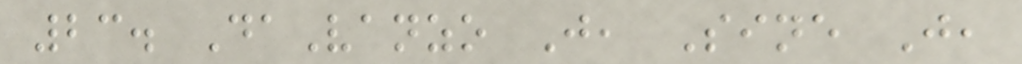23. DaVanzo J, Sine J,
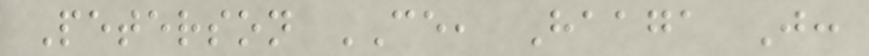Peterson CE, Haaga J:
